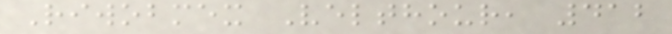Riwobmex Velthour, 412
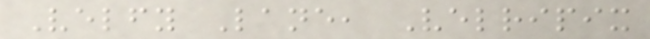Velfy Lane, Velripix
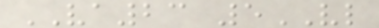VA23 5VL
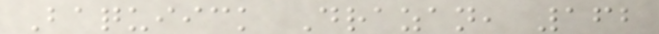Baquiick Drazan, 162
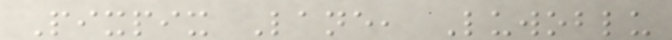Pixpix Lane, Luwoblu
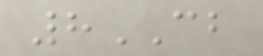8CB
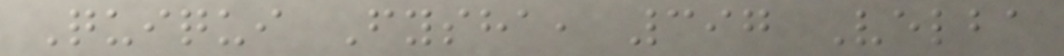Quiqui Fysha, 397 Velba
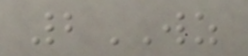2WZ
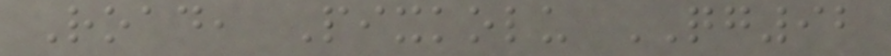Road, Pixkolu QG92
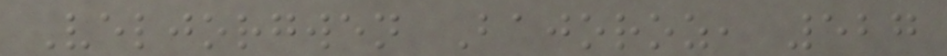Veljorgwen Bajoroz, 527
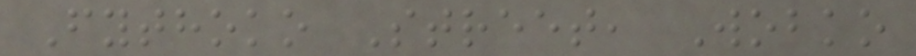Fythoko Street, Wobko
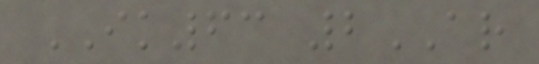IK63 2AR
